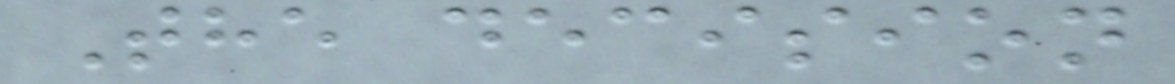The decision
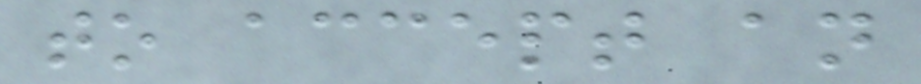to accept an
